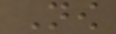Now
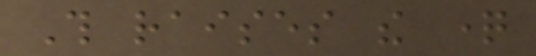This raises the question
